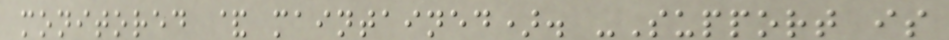monitored & maintained). -Support is
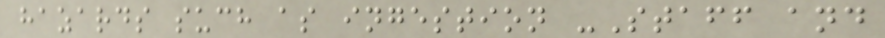hazards such as ingestion -Staff and
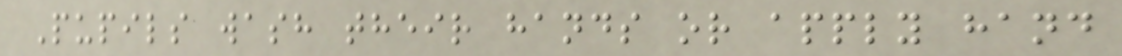Pupils wash their hands or apply hand
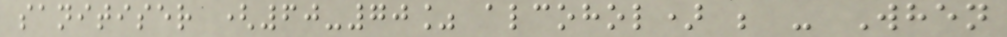sanitiser (60-70% alcohol) ; - When
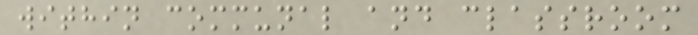within communal and classroom
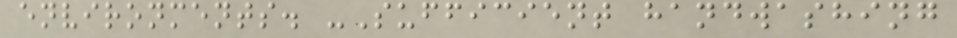environments. -Sufficient handwashing
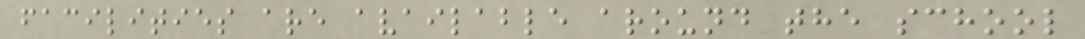facilities are available around the school
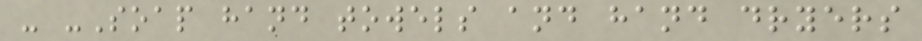- -Soap hand towels and hand dryers
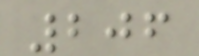206
